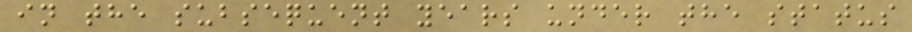in the subsequent years under the status
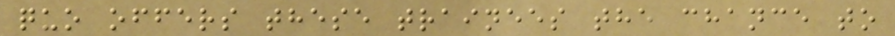quo offers these trainees the chance to
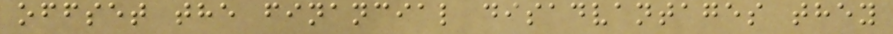offset the financial disadvantages they
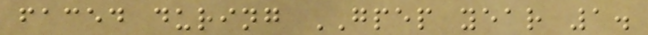faced during GPEP year 1.
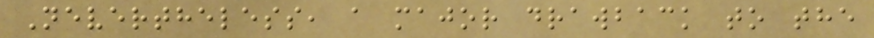Nevertheless, a major drawback to the
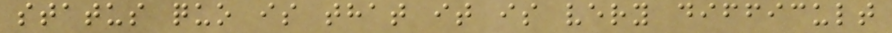status quo is that it is very difficult
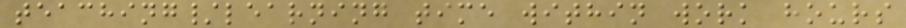teaching/learning time within work hours
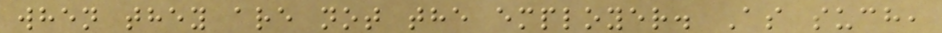when they are not the employer. As such,
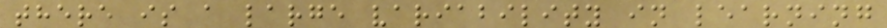there is a large variability in learning
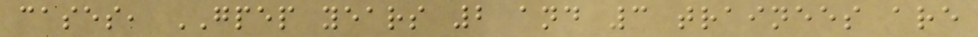cases, GPEP years 2 and 3 trainees are
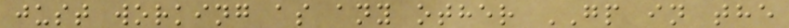just working as any other GP in the
